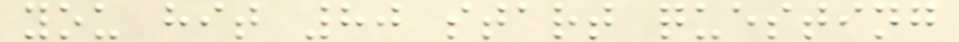you hit 80 start questing
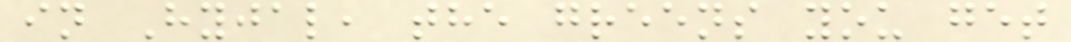in Hyjal, the greens you get
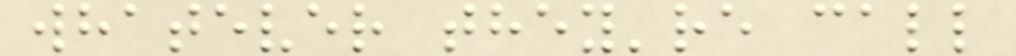whatever they're call
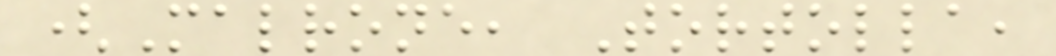(Malrone, Tortolla,
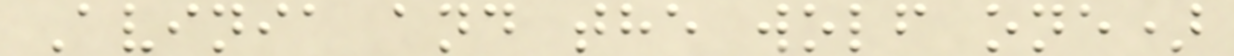Avinia and the wolf one)
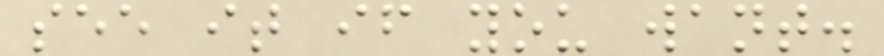see it if you want.
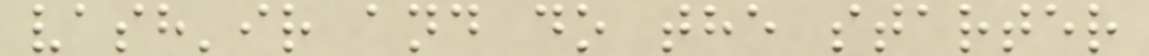vash'ir and do the starter
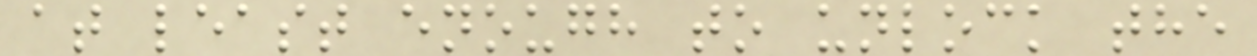at least enough to unlock the
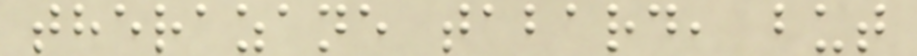therazane tabard, but
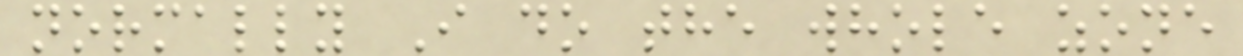normally I do the whole zone
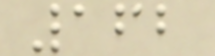162
